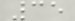35
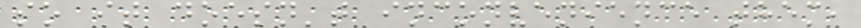so it doesn't inconvenience them,
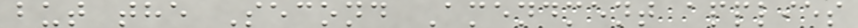but the Second Amendment applies
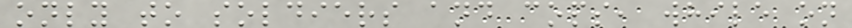only to soldiers and cops, while on
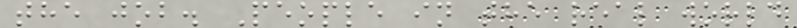the job. People in the real world
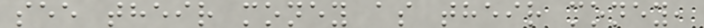see their money as their money,
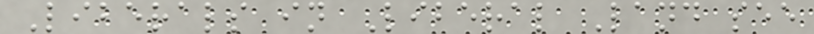Liberals in Liberal Land see
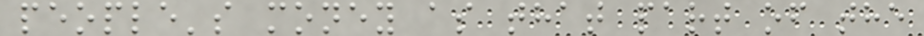people's money as that part of the
